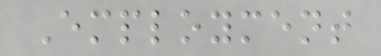Employment
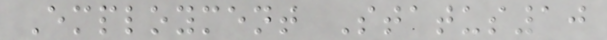Employment Status10
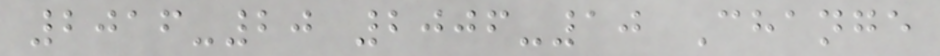2016-20 2006-10 Change
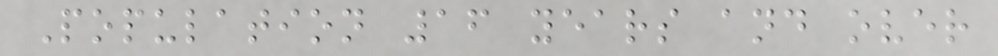Population 16 years and over
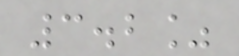3.2%
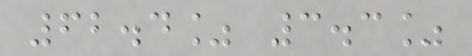62.4% 3.3%
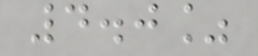4.0%
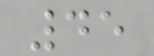45
